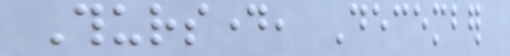Thursday, December
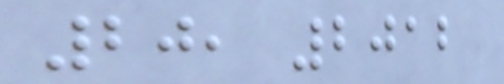20, 2012
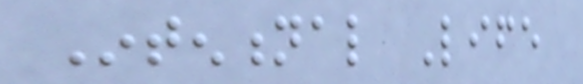Intentional Life
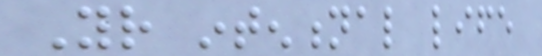Your intentional life
